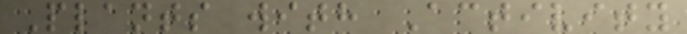Plants with Activity
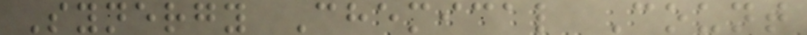Synergy Chemical Count
